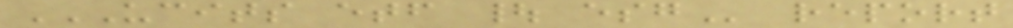UCITS ETF | ESG report
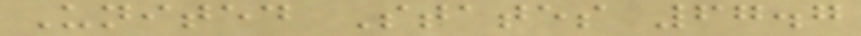United States 67.7
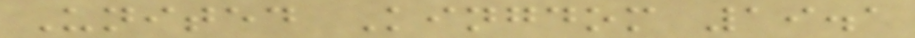United Kingdom 19.1
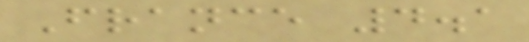France 4.1
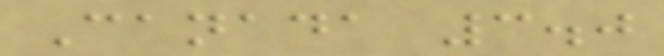Canada 3.0
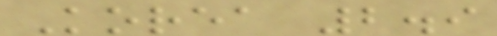Korea 2.9
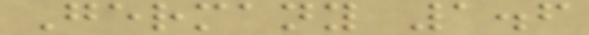Germany 1.6
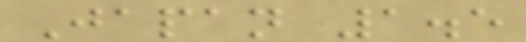Japan 1.5
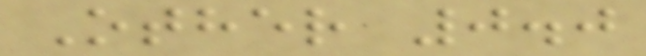Other 0.0
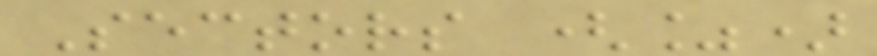Sectors (%)
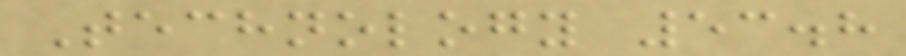Technology 53.8
